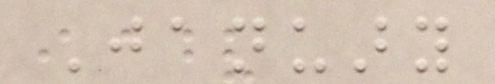January
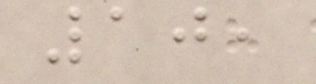10,
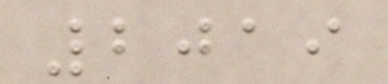2019
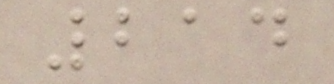214
